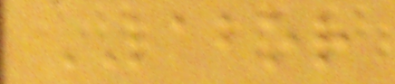LABOR
